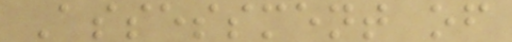Assessment of
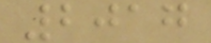2017
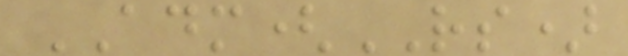ADM(RS)
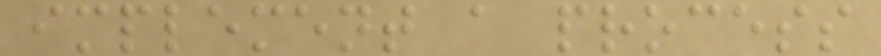implement a process
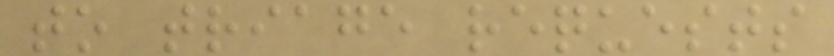to triage requests
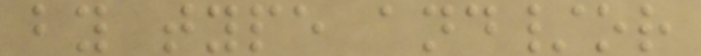by type and/or
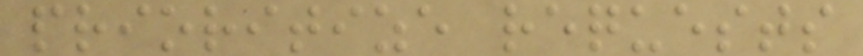prioritize requests
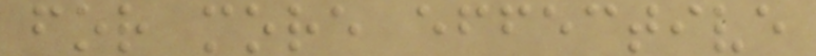for more effective
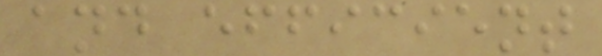and efficient
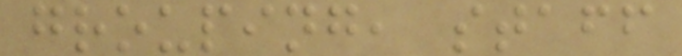grouping, staff
